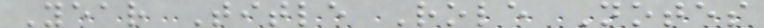Year Title Role Notes
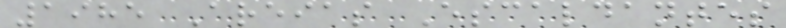1985 Areias Escaldantes
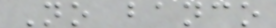No banco
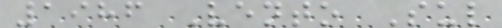1986 Vento Sul
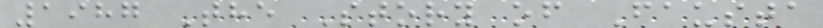1987 The Story of Fausta
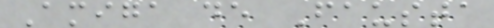Amiga de Fausta
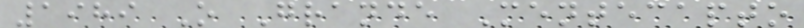1989 O Grande Mentecapto
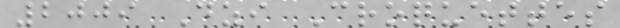2009 Dzi Croquettes
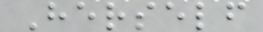Herself
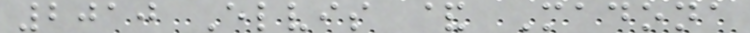2010 Elvis & Madona
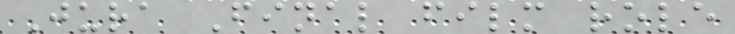Jura Final film role
